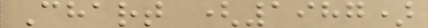Chart (1987)
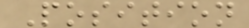Position
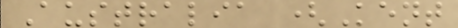Australia (Kent
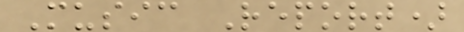Music Report)
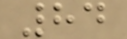84
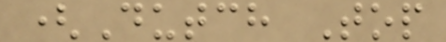(Dutch Top
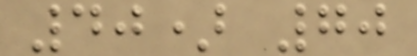40) 70
